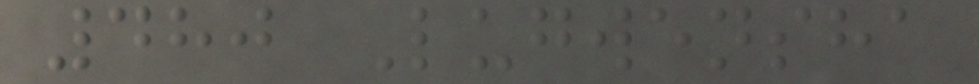480 Lugwensha
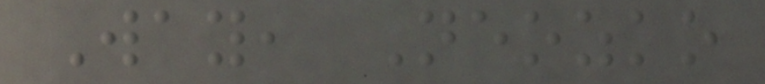Way, Neozko
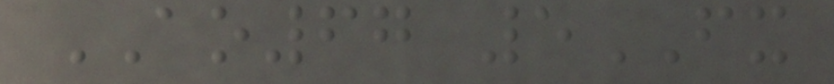AO67 5FX
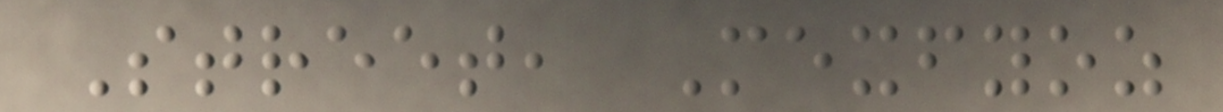Street, Mexfyoz
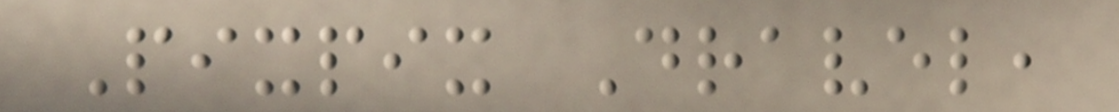Pixpix Dravel,
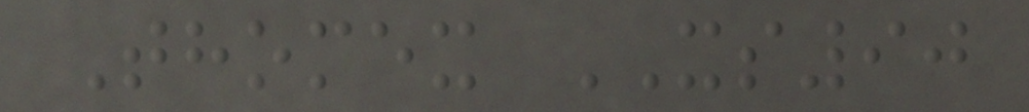Thomex XS90
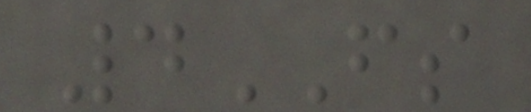4FS
